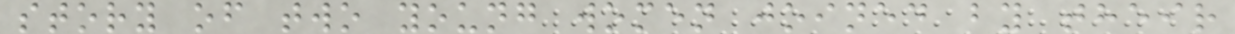story of two young women joined by their
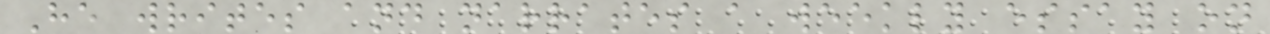He writes and narrates a weekly essay on
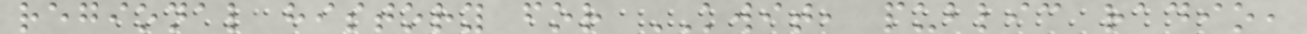regional history for KWIT, public radio,
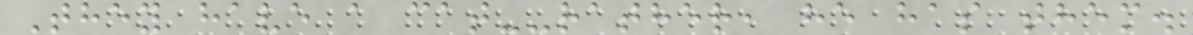They have a cat--rather, he has them.
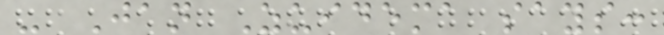- Jan Zuidema says:
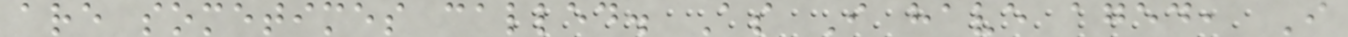are sometimes called. As I have aged, I
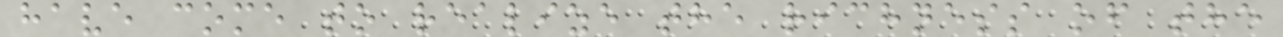have come to realize the richness of the
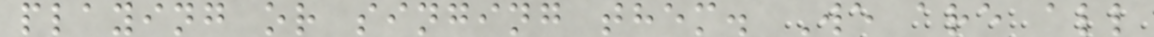playing or singing them. We are all
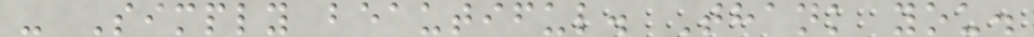- Simply beautiful. Thank you.
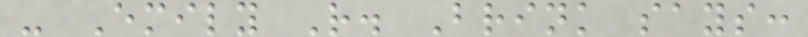- Emily R. Brink says:
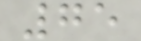75
